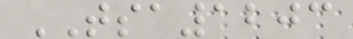TSA1203
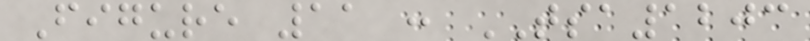Figure 11 : TSA1203
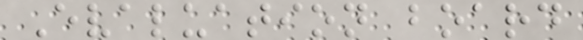Evaluation board
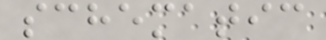schematic
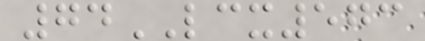74LCX573
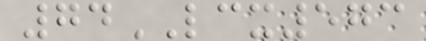74LCX573
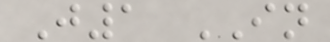J1 IN
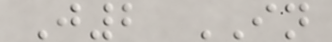J2 IN
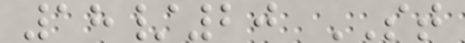18/20 ST
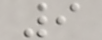9
